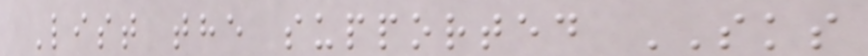List the supported SKS
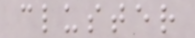cluster
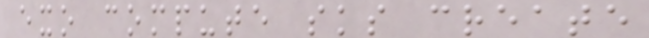exo compute sks create
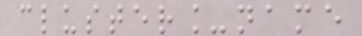cluster_name
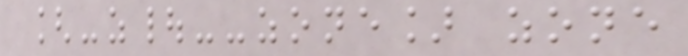[-z|--zone] zone
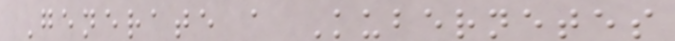Generate a Kubernetes
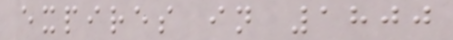expires in 1800
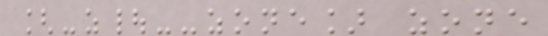[-z|--zone] zone
